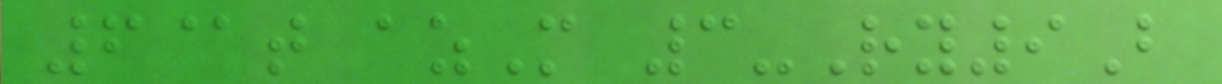6@t azM 3-Ry9B
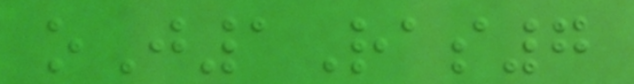oJ1Ras7
